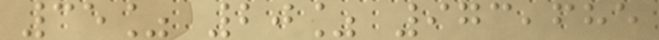35% 20% 973,685
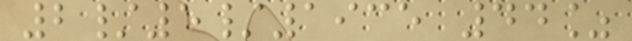2/5/1935 44%
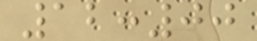12:00
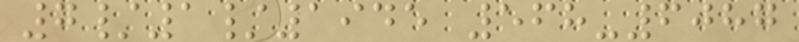7/1/1945 568-6087
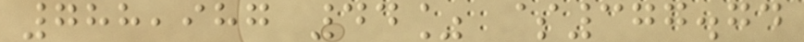788,987 44% $377.74
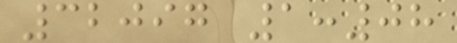32097 1:08
